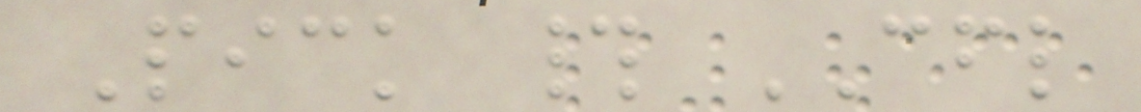Pick # CFL
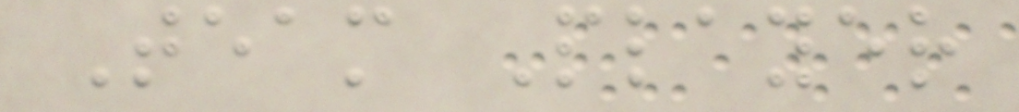Team Player
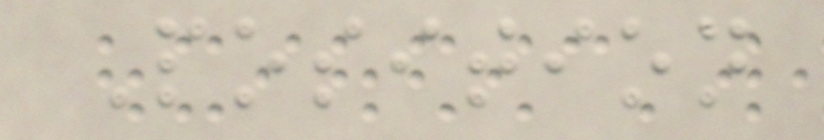Position
